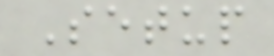Setup
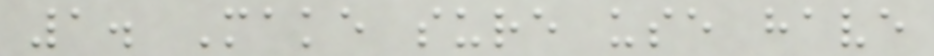1. Make sure use have
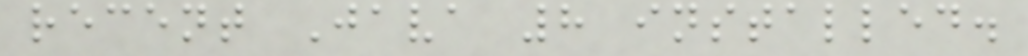recent Java 8 installed.
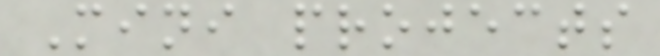Mini projects
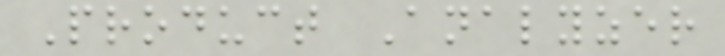Product Analyzer
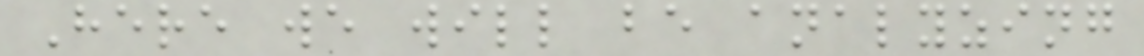Here we will be analyzing
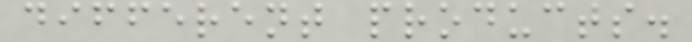different products.
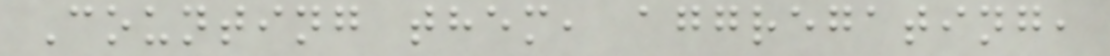Counting them, aggregating,
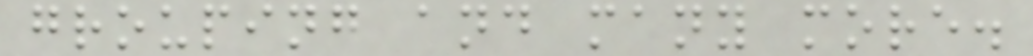grouping and many more.
